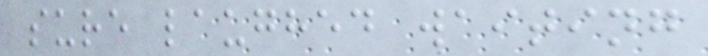sure laughed waiting
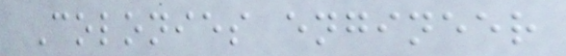Colonies engineer
